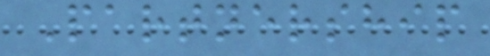Partnership
